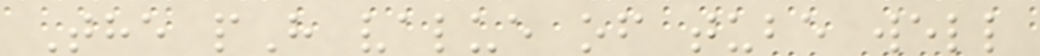The pH value of tube well
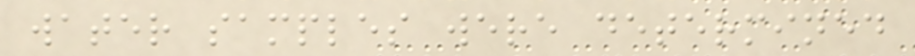water samples were determined
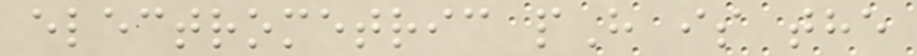electrometric pH is the
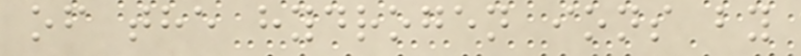of the hydrogen ions by
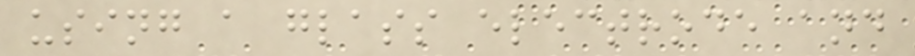using a glass electrode and
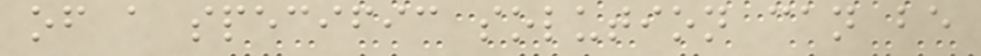of a specific solution can be
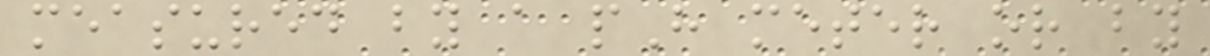measured by a pH meter or by
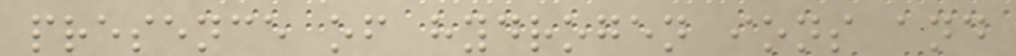presence of hydrogen ions and
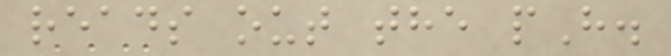reads out the pH.
